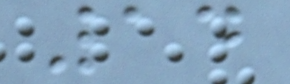14
